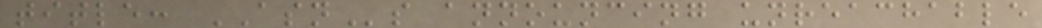title: ASNs announcing unreachable
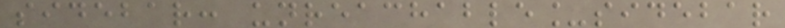sidebar: unreachable_sidebar
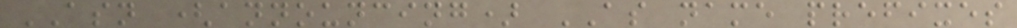ASN (announcing) AS name prefixes
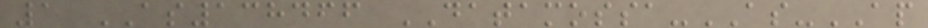1 AS138466 DATAMOSSA-AS-AP
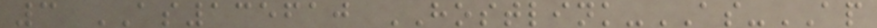3 AS135610 HOSTLINK-AS-AP
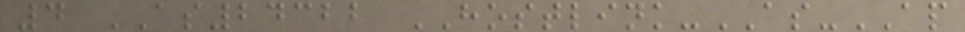4 AS24322 HOSTLINK-AS-AP
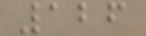126
